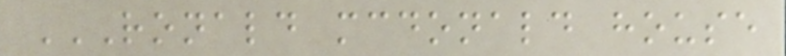RONALD MCDONALD HOUSE
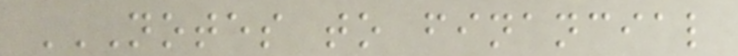NOTES TO FINANCIAL
